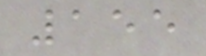155
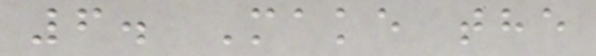6. Make the
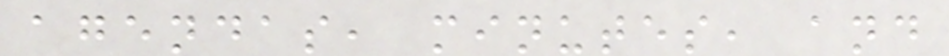agendas, minutes, and
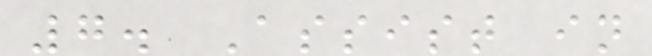7. Assist in
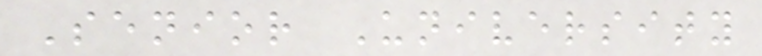Senior University
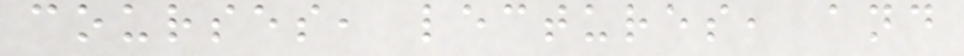courses, lectures, and
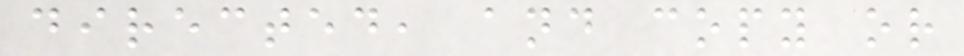directed, and copy or
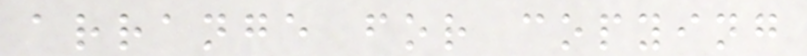arrange for copying
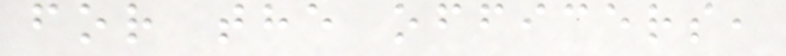for the officers,
